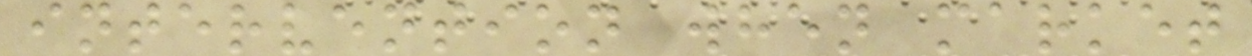intervention when market
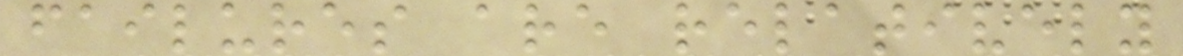failures are relatively
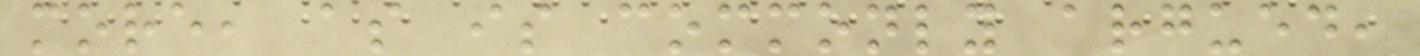more, as is commonly argued,
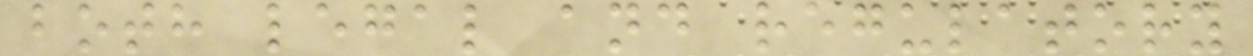both legal and regulatory
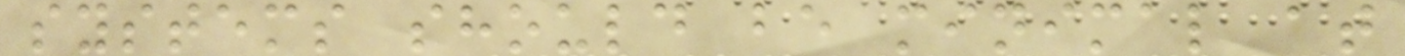systems should be minimal at
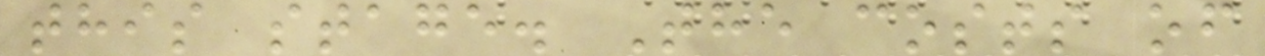this stage. The costs of
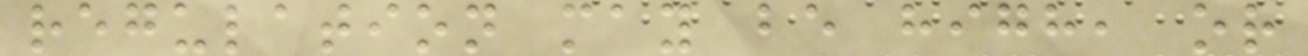regulation may be high, or
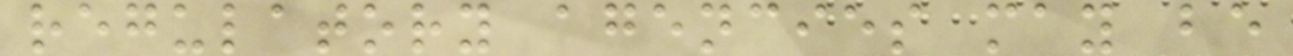regulatory agencies may be
